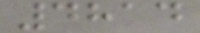4814
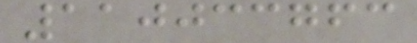110033763
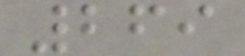269
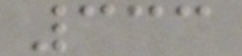333
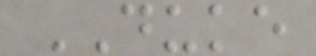DUKE
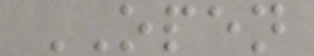OPEN
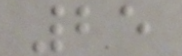25
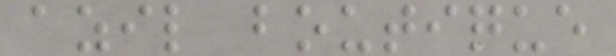azil boutique
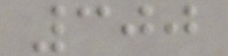300
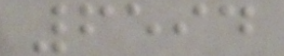6594
